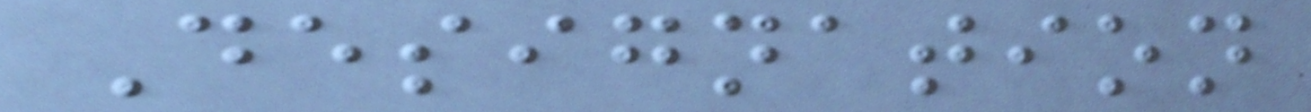Designation
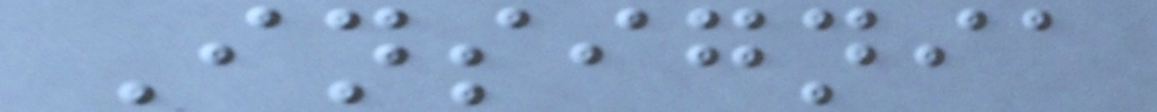Insignia
